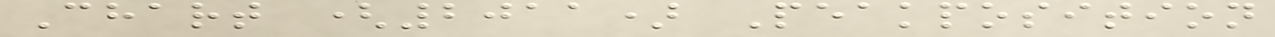Chart (2011) Peakposition
